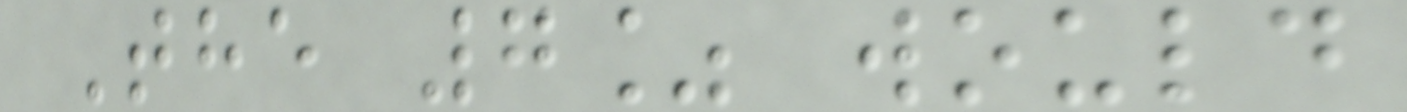The 7% would
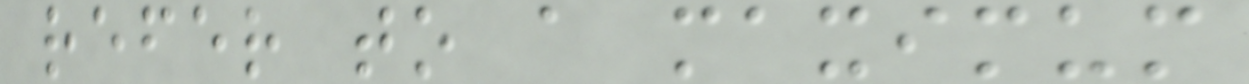refer to a maximum
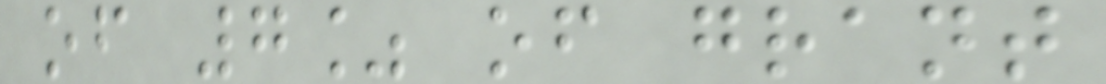of 7% of grant
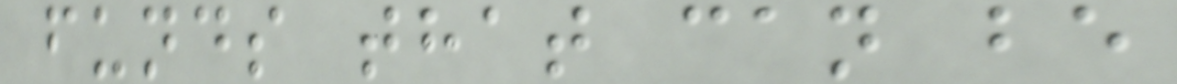funds that can be
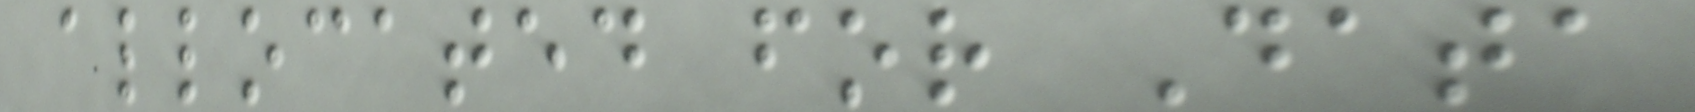allocated for Data
